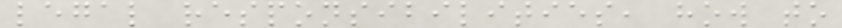legal responsibilities, how to
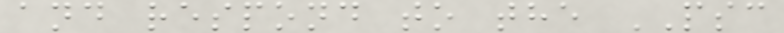and respond to the PSC
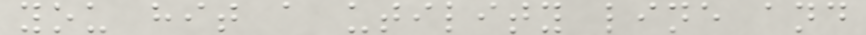you hit a utility line and
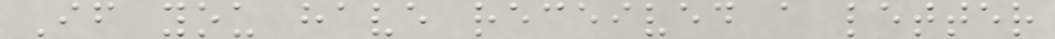If you have received a letter
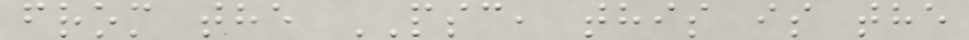from the PSC, this is the
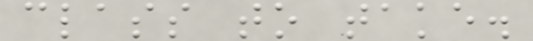class to take.
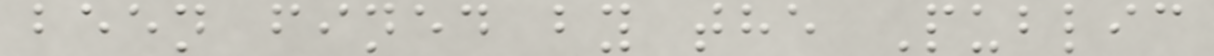been fined by the Public
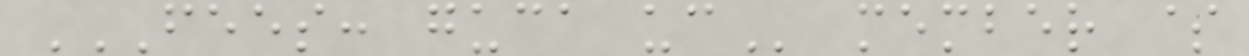FEES: GUCA UC member $
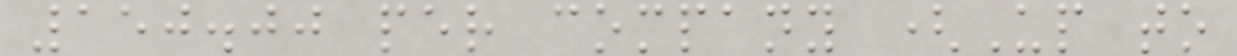150.00 per company (Up to
